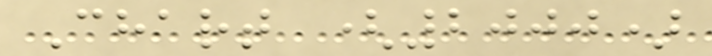Chart (2000)
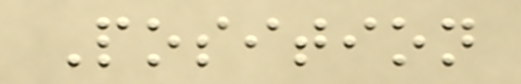Position
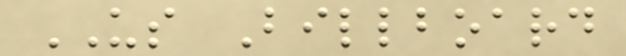US Billboard
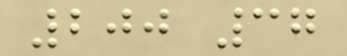200 37
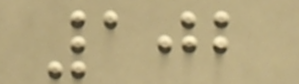102
